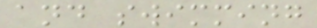and swimming
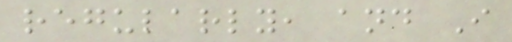regularly, and I
